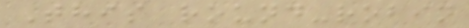This round-robin
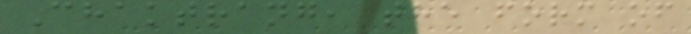Chaktrang, the form of
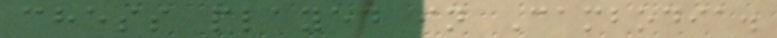chess played in Cambodia.
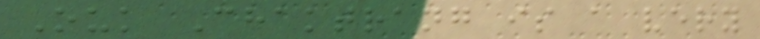Ouk Chaktrang is a very
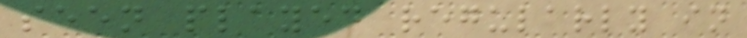seen played regularly in
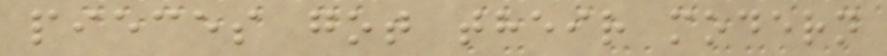pieces got their modern
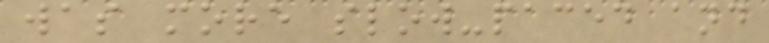was more slow-paced and
